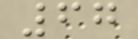67
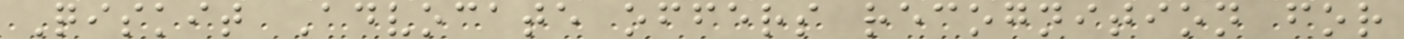Qiskit Advocate offers recognition for
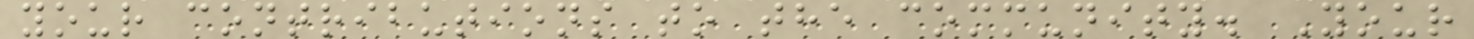your contributions to the community. Your
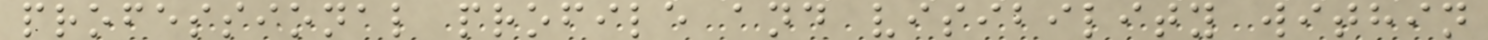professional profile and visibility within
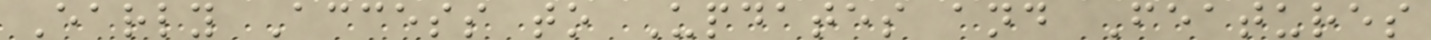Early Access to Updates and Features
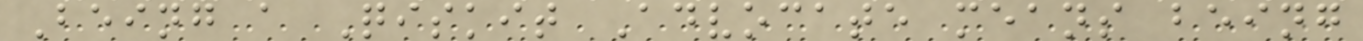Being a Qiskit Advocate means being
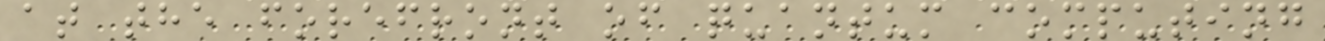at the forefront of quantum computing
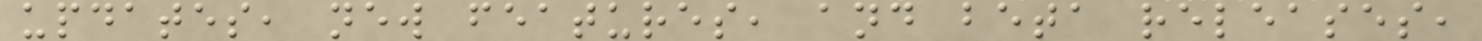updates, new features, and beta releases,
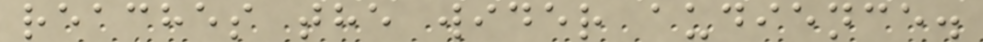reaches the wider audience.
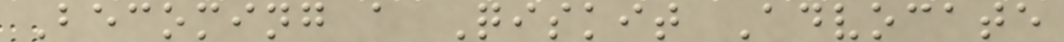Becoming a Qiskit Advocate
